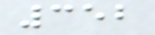352
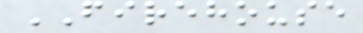FIREHOUSE
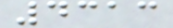4313
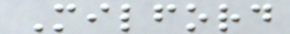Milford
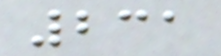231
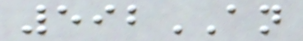592AN
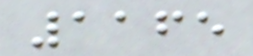1165
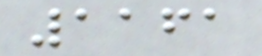1161
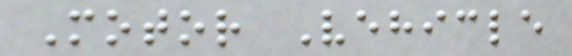Motor Vehicle
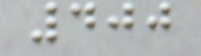400
